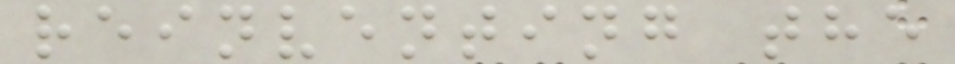reinventing the
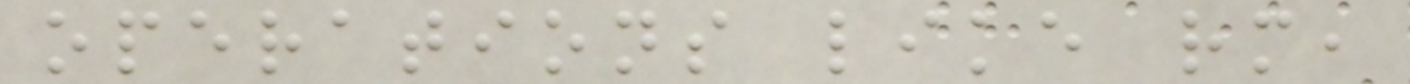operations like rm,
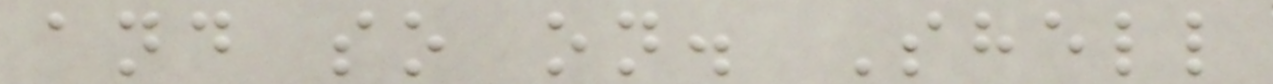and so on. Shell
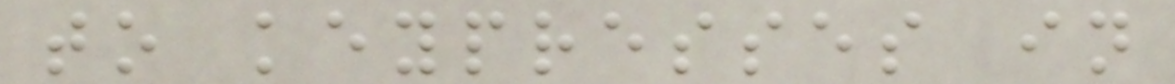to keypresses in
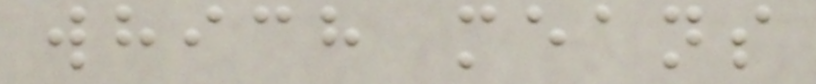which means
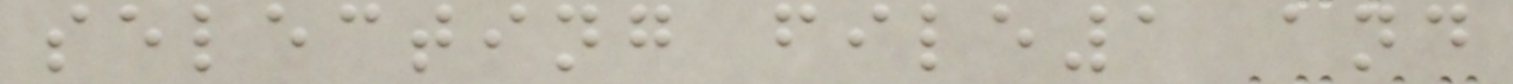selecting file1 and
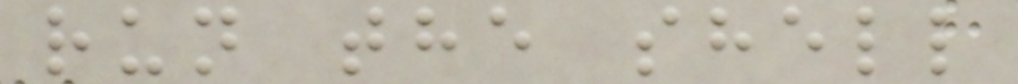run the shell
